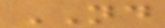ND
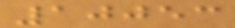10053
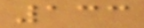133
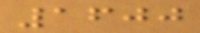1600
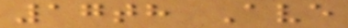17th Ave
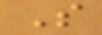S
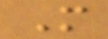M
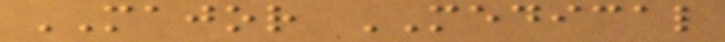MAJOR MEDICAL
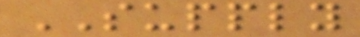SUPPLY
